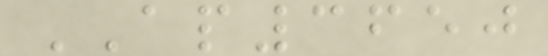AP3650
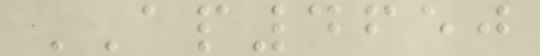AP4650
